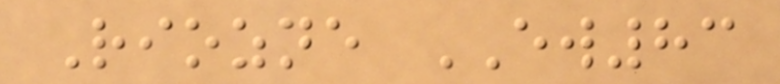Riozne EW83
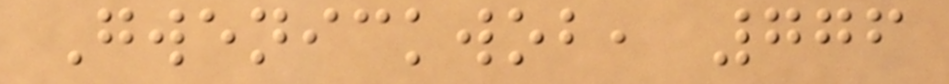Gwenickwob, 776
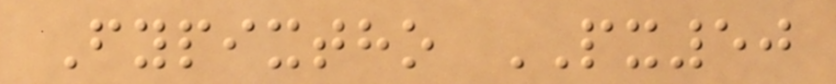Fypixtho PX50
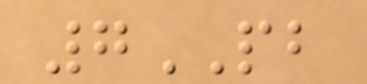7PB
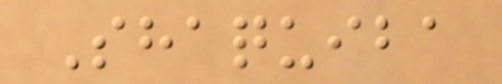Shaquiba
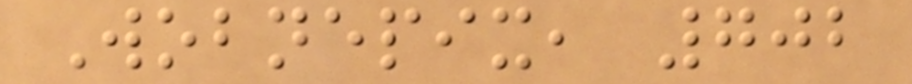Wobnepix, 702
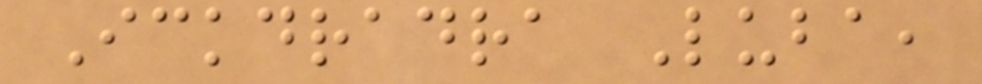Ickdradra Luba,
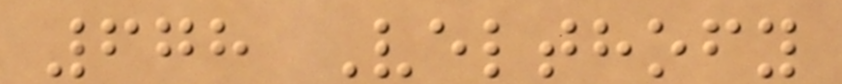678 Velthofy
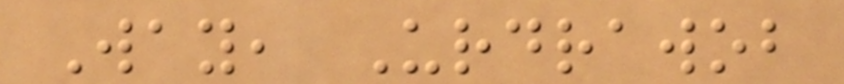Way, Urdrawob
